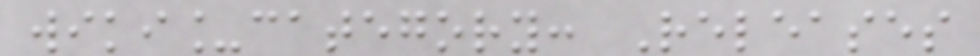wiki_category: Releases
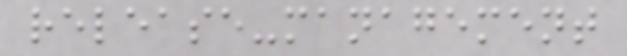release-management
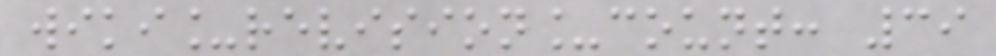wiki_revision_count: 39
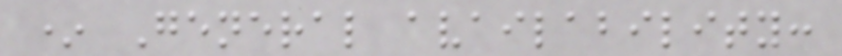* General availability:
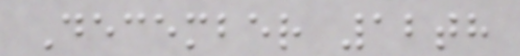December 12th
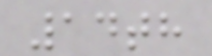14th
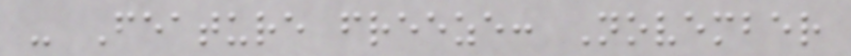- Feature freeze: November
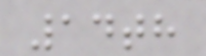14th
